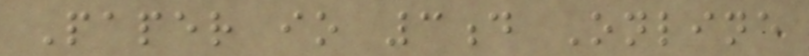Paper io 3d Online
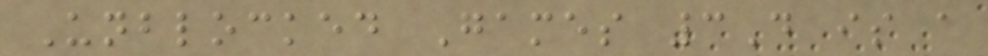Unblocked Games 3D is a
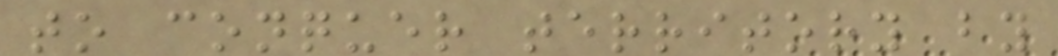to conquer territory by
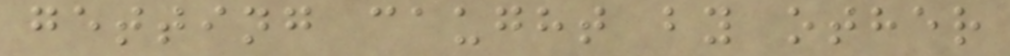getting caught by other
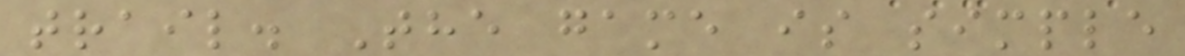trail. The game is simple
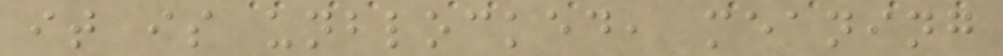it is unblocked, meaning
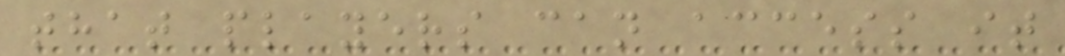that players can access it
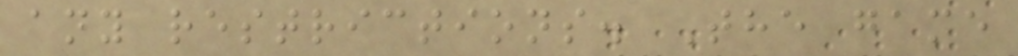any restrictions. The game
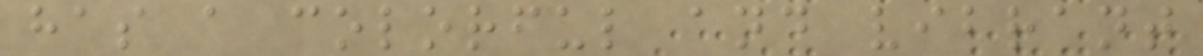has a colorful and vibrant
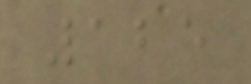125
